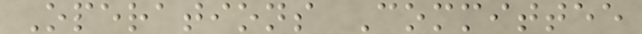Operations Committee
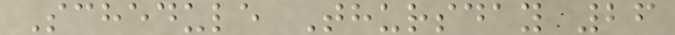Schedule Thursday 26
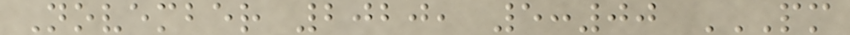November 2020, 5:00 PM
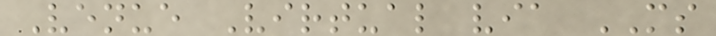Venue Virtual via MS
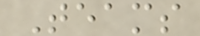Teams
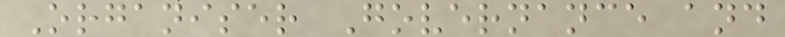Organiser Governance and
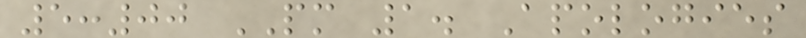5:00 PM 1. Apologies
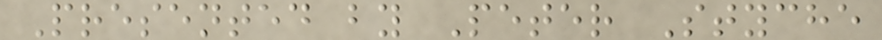Presented by Peter Styche
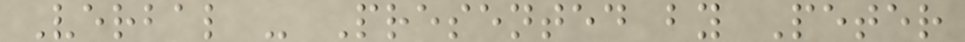Verbal - Presented by Peter
